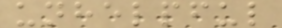unhelpful
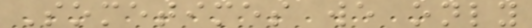Sometimes we only
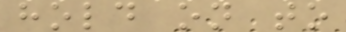hold on to
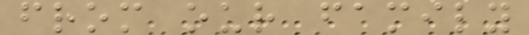from our family
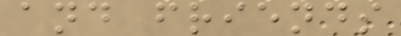and friends
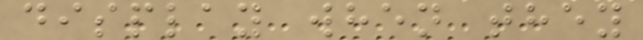display when they
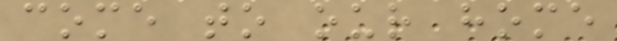come to our home
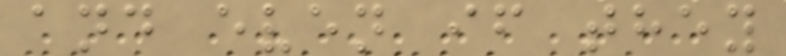and even if they
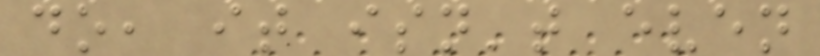do, it isn't even
